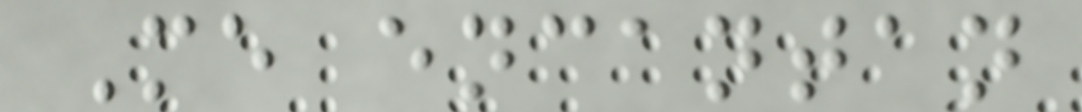Me encantan
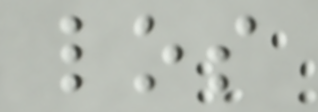los
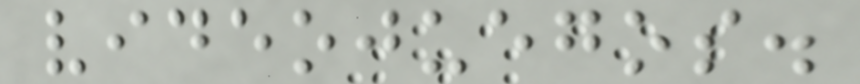videojuegos.
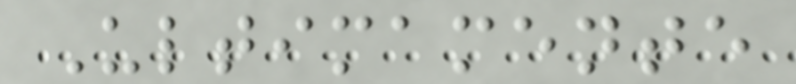Ultimamente
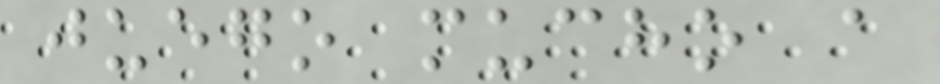juego mucho a
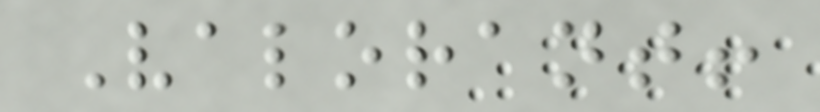Valorant!
